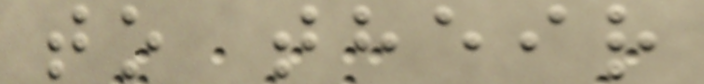to their
